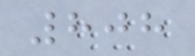808
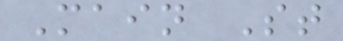Main St
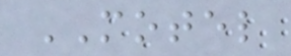MOTEL
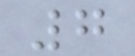7
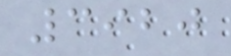3920
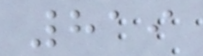819
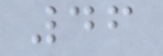46
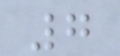7
